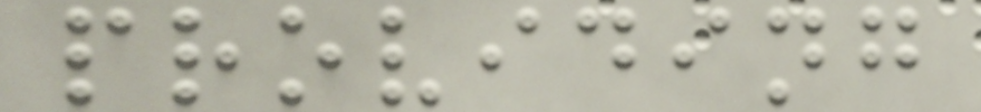providing
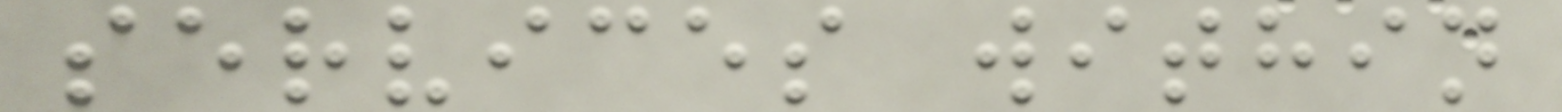services within
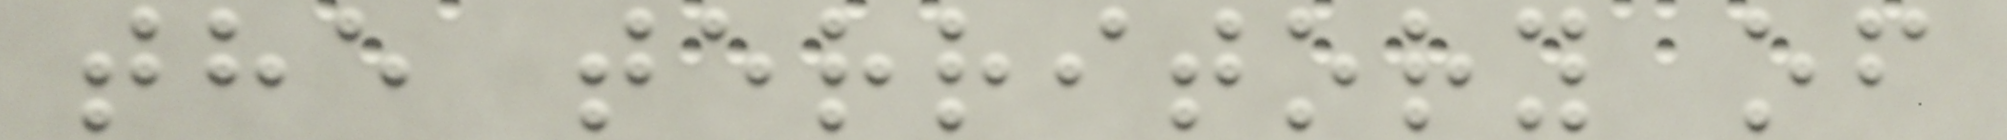the territory of
